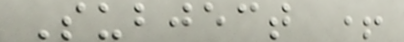Subject +
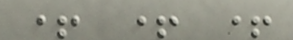+ + +
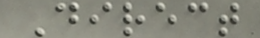Direct
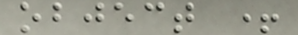object +
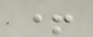+
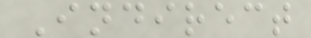Indirect
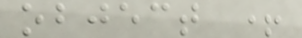object +
